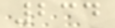234
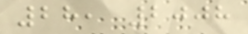28, 2008
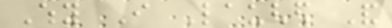Why I Laughed And
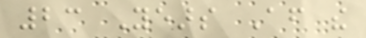23 Years After the
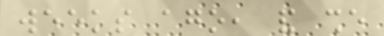weeks ago, and she
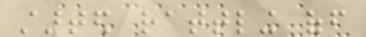started rattling off
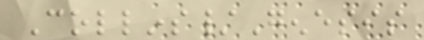Collins/Genesis
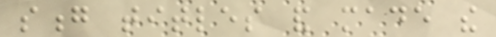song titles and made the
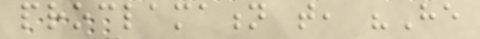proclamation that, "He
